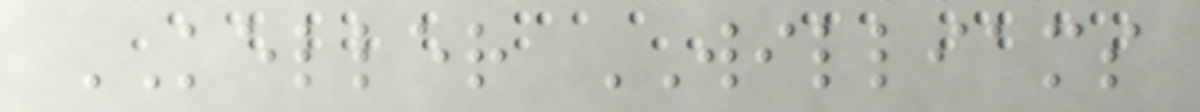KELLER WILLIAMS
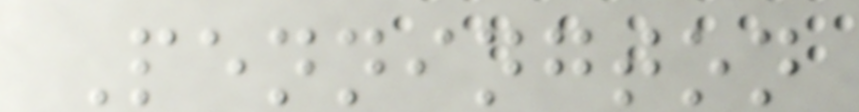Pennington
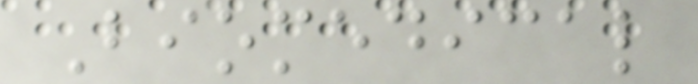Biomedical
